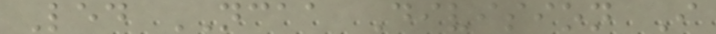Led NCAA Division I
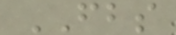FBS
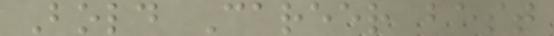Bold Career best
